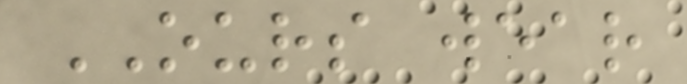OURS wear
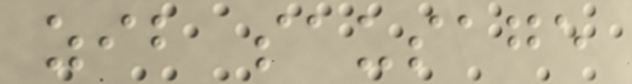zib sausage
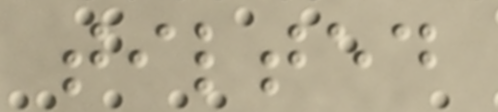tilted
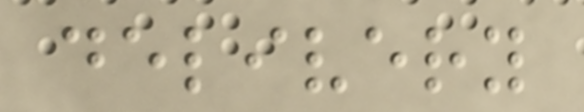delivery
